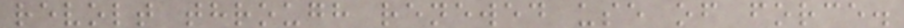revolt through renewed use of force.
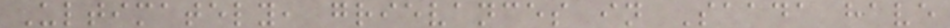Ultimately, grievances in Saada have
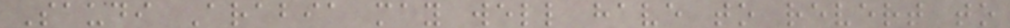Saudi Arabia may well have to revert to
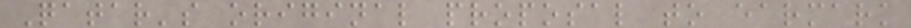Qatar's original proposal to earmark
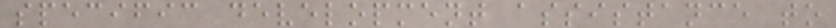specific development assistance to
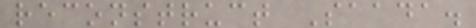reconstruct Saada.
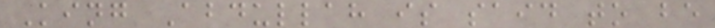King Abdullah is said to be
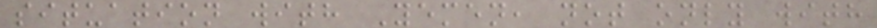situation with Yemen, not only with
